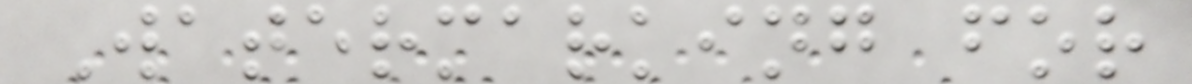Watermarking for
